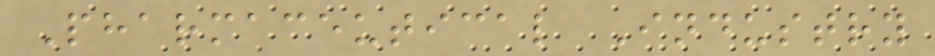Pharmaceutical Industry
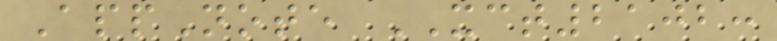AppNote XCT2102:
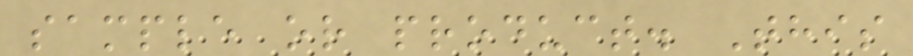sample or product. This
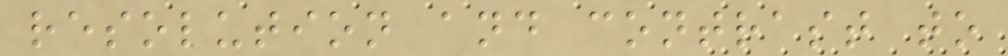resolution and contrast to
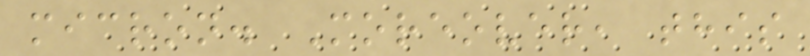micron. Moreover, this
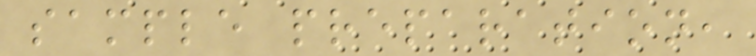sample preparation,
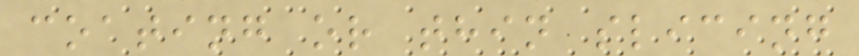coating or thin slicing
